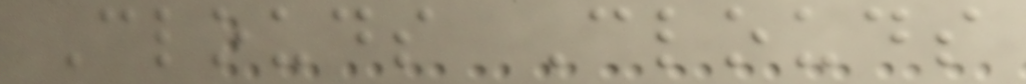Clouds Clouds
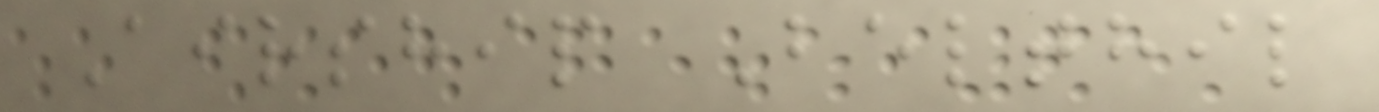Airship Belthil
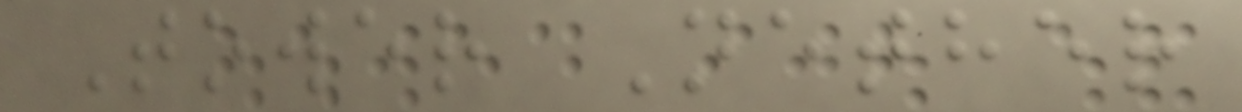Tower Nether
